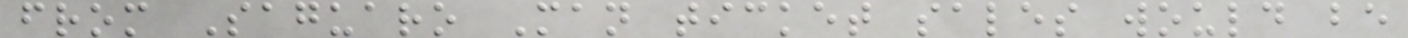from Saguaro Man ticket sales would be
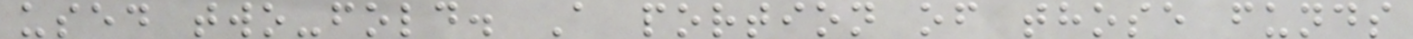used two-fold. A portion of those funds
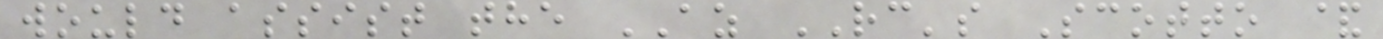would assist the AZ RC's Scotto &
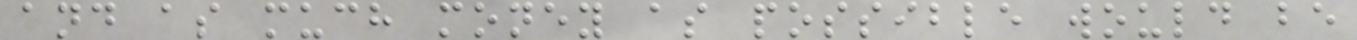and as much money as possible would be
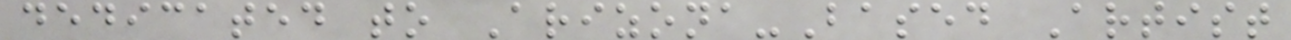dedicated to Arizona-Based Artist
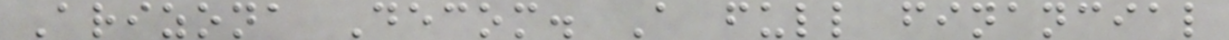Arizona Decom. A full financial
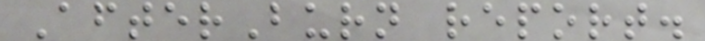AfterBurn report.
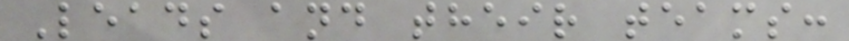Leads and their teams:
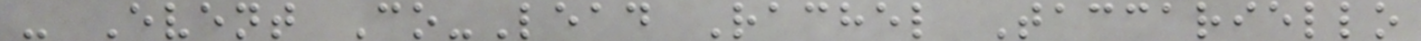- Event Co-Lead Rachel Taccariello
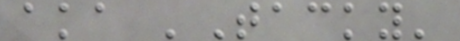aka 'Tacky'
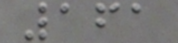161
